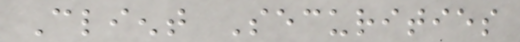Client Securities
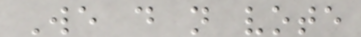We do not vote
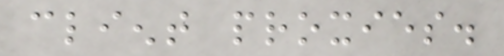client proxies.
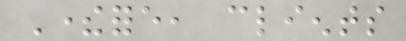Therefore, clients
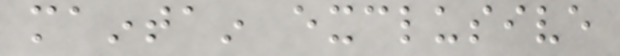maintain exclusive
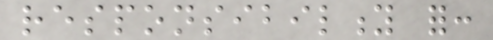responsibility for:
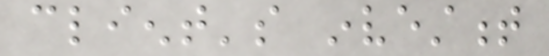client's investment
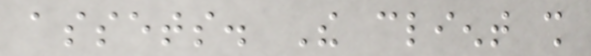assets. The client shall
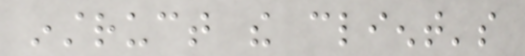instruct the client's
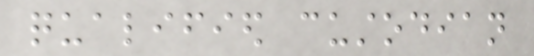qualified custodian
